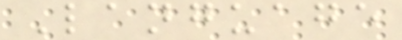Language
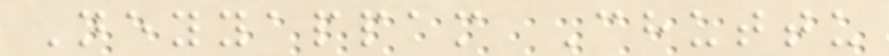Neyyappam Chuttu
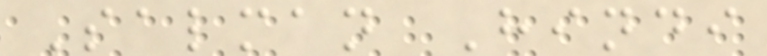Salman Hindi
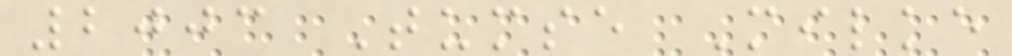2003 Tumse Milke
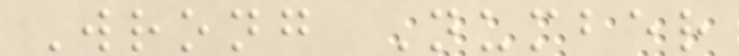Wrong Number
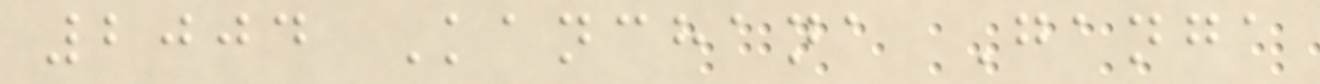2004 Kanchana Ganga
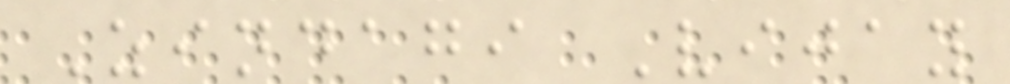Zindagi Vijay
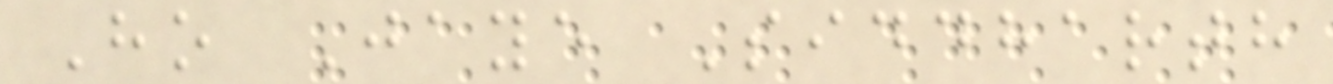Ho Jaye Siddharth
